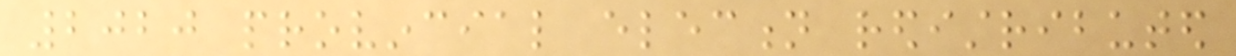2020 provincial election redistributed
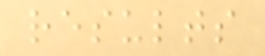results
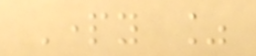Party %
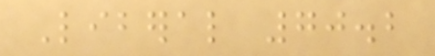Liberal 70.2
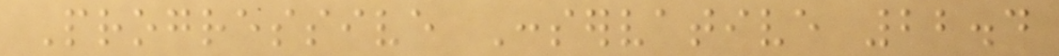Progressive Conservative 22.4
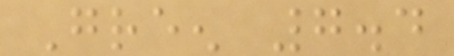Green 7.4
